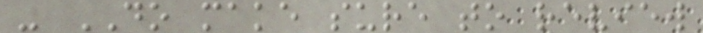- DO make sure to review
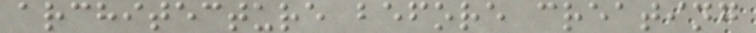architecture before creating
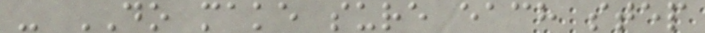- DO make sure each step
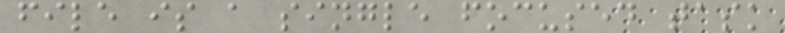file is a single focused task
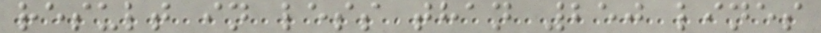result in less than 250 lines
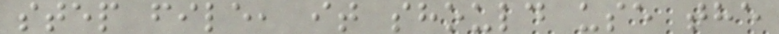step file, it should use the
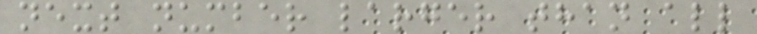next number larger than all
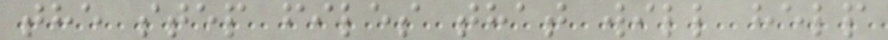the step files that will help
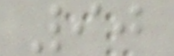90
